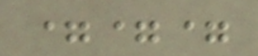===
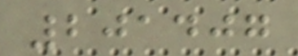201407
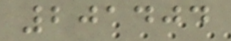201404
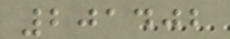201402
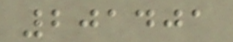201401
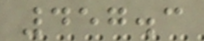457.3
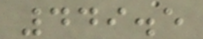449.5
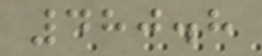480.8
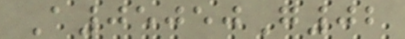A05050G02
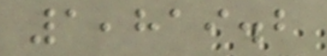1,819.2
